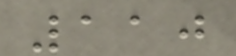110
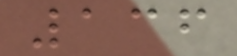136
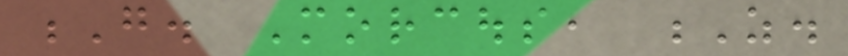G. Morcous, Z.
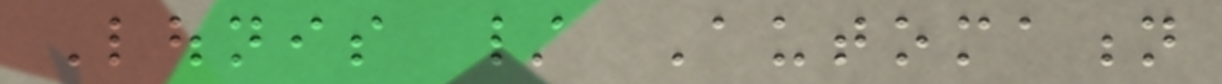Lounis / Automation
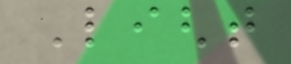Light
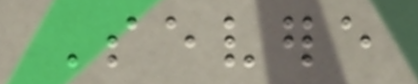Severe
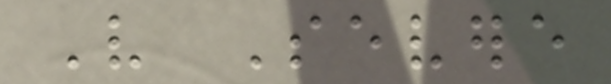Very Severe
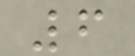6
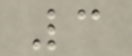3
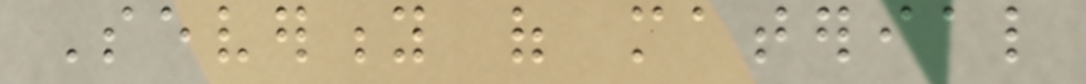Severity of material
